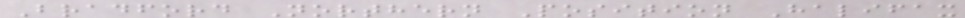Bradford Northern Position Halifax
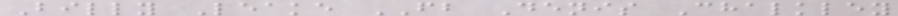Billy Leake FB Denis Chalkley
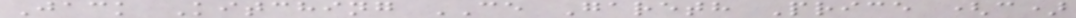Jack Kitching CE Gareth Price (c)
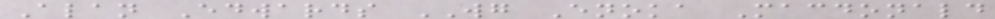Alan Edwards WG Enoka Macdonald
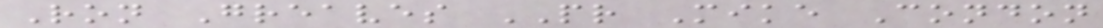Ron Greaves PR Mike Condon
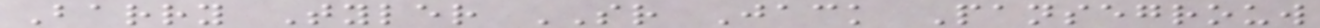Barry Tyler SR Jack Pansegrouw
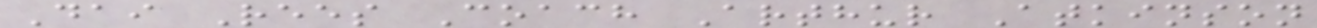Dai Rees Coach Arthur Atkinson
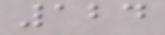124
